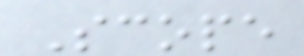Scope
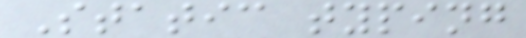Static typing
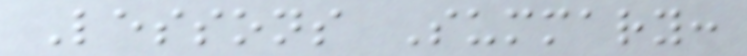Lessons Summary:
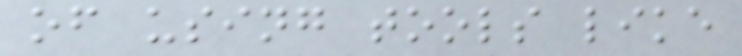of using tools like
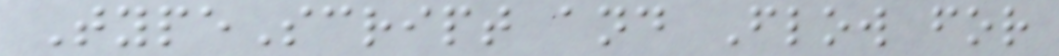TypeScript and Flow for
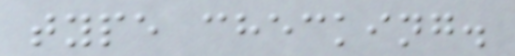type checking.
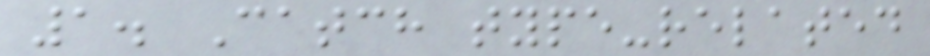1. Catch type-related
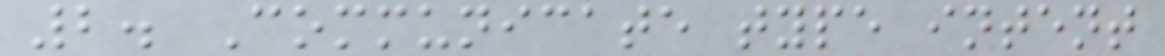2. Communicate type intent
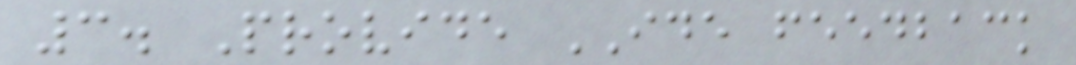3. Provide IDE feedback
